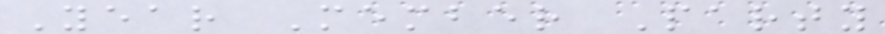Year Member Party
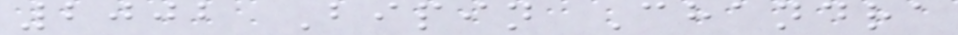2002 Bipin Chandra
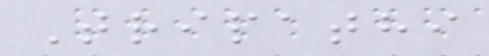Tripathi
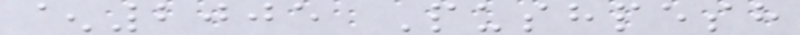^2005 Pushpesh
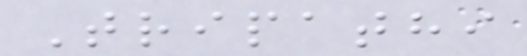Tripathi
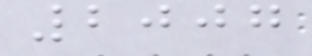2007
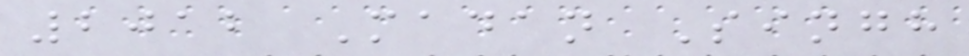2012 Madan Singh
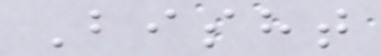Bisht
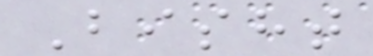Bisht
